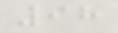98
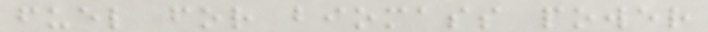fuel for biomass power
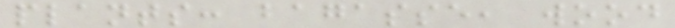plants: bagasse, wood
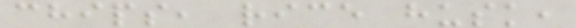chips, rice husk,
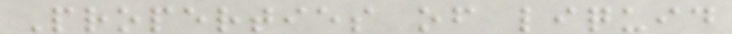Properties of liquid
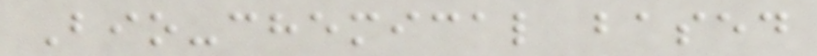Bio-chemical based
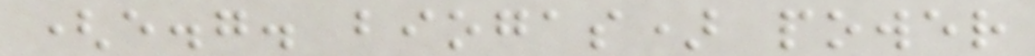(e.g. biogas) power
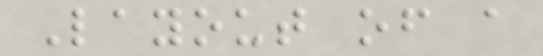Layout of a
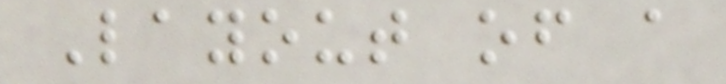Layout of a
